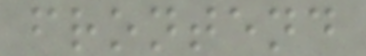frontend
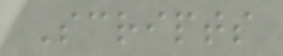Scripts
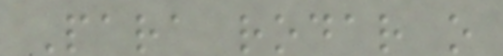Para rodar o
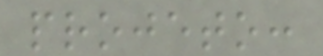projeto:
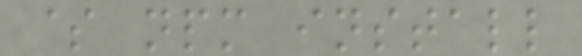$ npm install
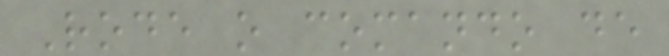Rode o comando de
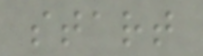start
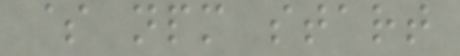$ npm start
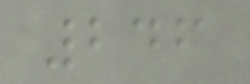246
